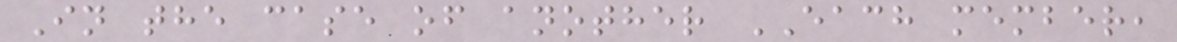In the case of another EACH member,
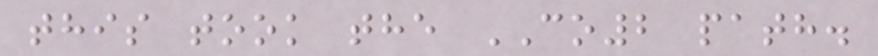this took the CO2 path.
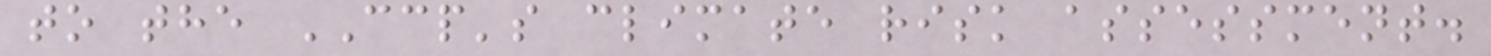to the CCP's climate risk assessment.
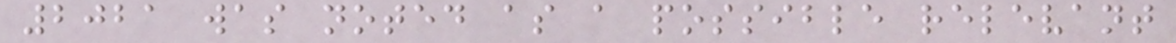2021 was noted as a possible relevant
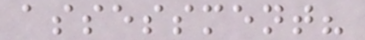assessment?
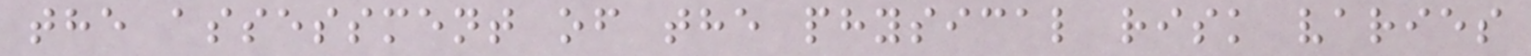the assessment of the physical risk varies
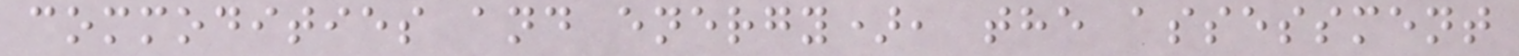commodities and energy), the assessment
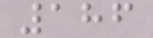186
